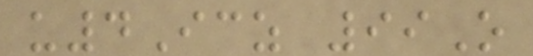u4Icz 99O
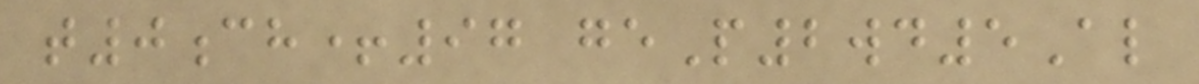t0ch+97 geP2wd5Al
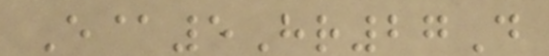E@5Hr27D
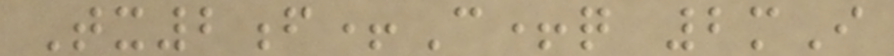Tx2f+C+q 2mI
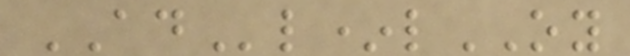ADl*lOY
